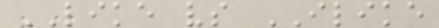LIKE vs ILIKE
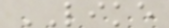LIKE
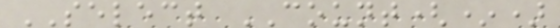SELECT COUNT(*)
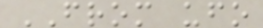FROM ufo
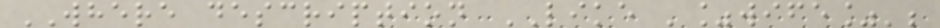WHERE description LIKE '%wife%';
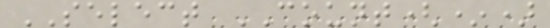SELECT COUNT(*)
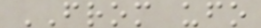FROM ufo
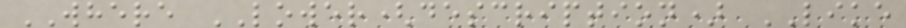WHERE LOWER(description) LIKE
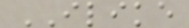ILIKE
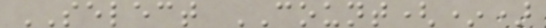SELECT COUNT(*)
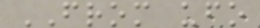FROM ufo
